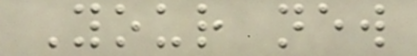Your new
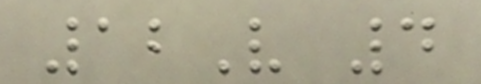12V 4
